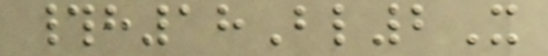#h18Bl2X
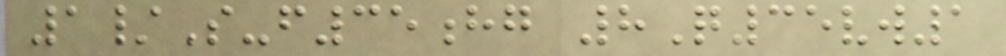1/S-f35hg 8Q35vw1
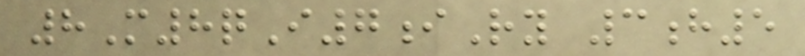8M8qI7iRy 3h5
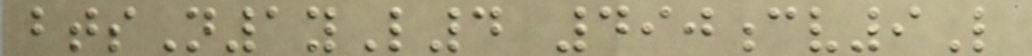btsN1yL4 490cv9L
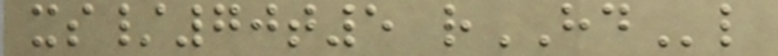xs/70t5 rHDl
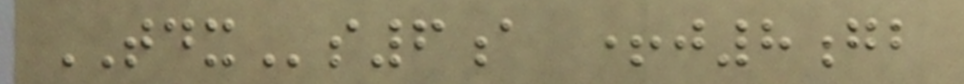TDXs6a +j8gb
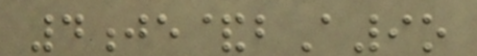4je&bA9o
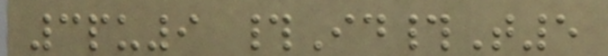3pu9 #Id#T5
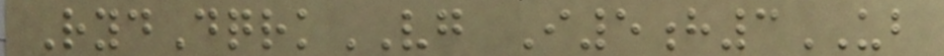RydDqrkVG I5h3UB
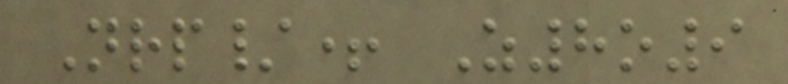Nrp/+ Z8o9
